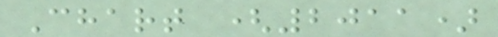Chart (2011)
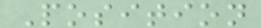Position
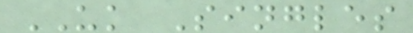UK Singles
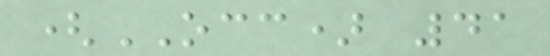(OCC) 41
